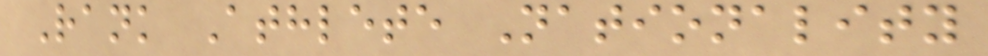Rank Athlete Nationality
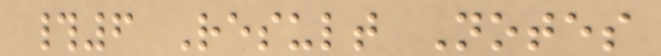#6 Result Notes
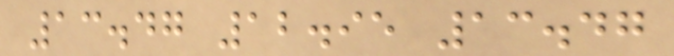13.47 12.95 13.47
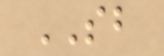SB
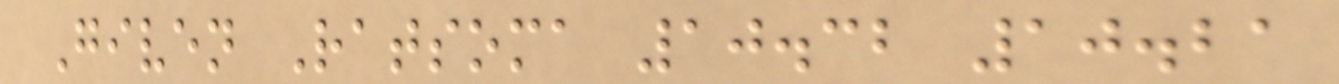Given Ratsoma 10.32 10.21
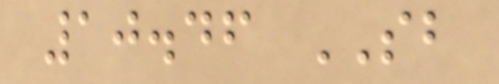10.46 SB
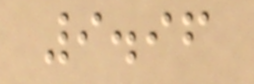9.96
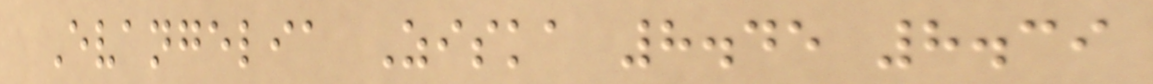Evangelia Ziska 8.45 8.39
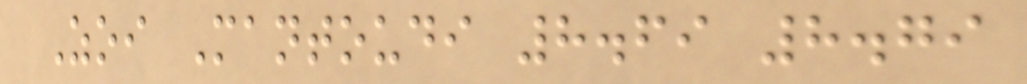Zoi Mantoudi 8.69 8.79
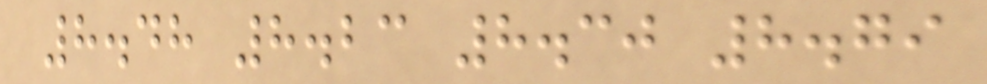8.48 8.23 8.30 8.79
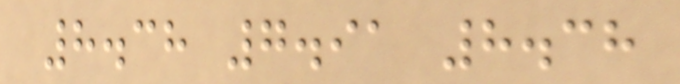8.38 7.91 8.38
